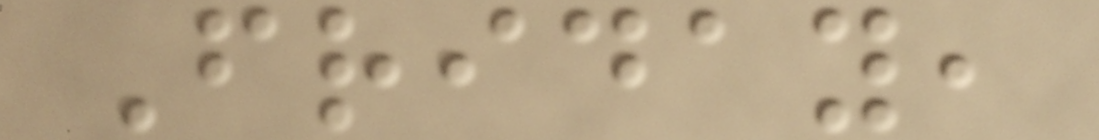Friday,
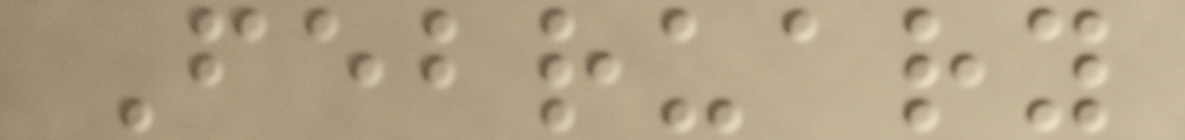February
